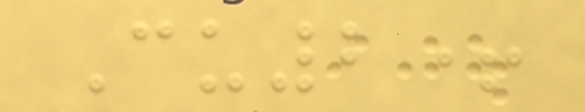Cu2+
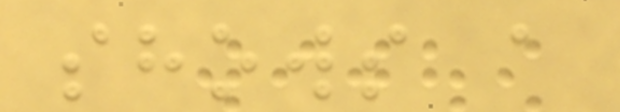shows a
